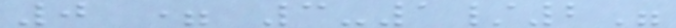0 = 3-1/2"
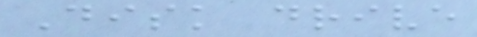Disk drive
